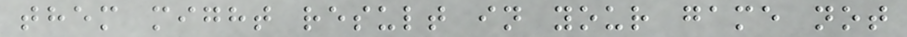them might result in your game not
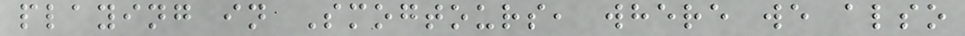playing in Smogtours, where we also
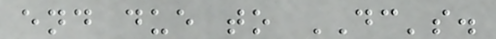end due to DC's.
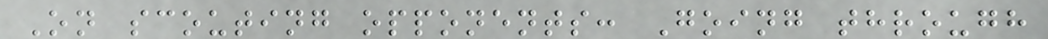On scouting opponents: Going through
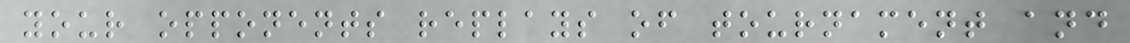your opponents replays of tournament and
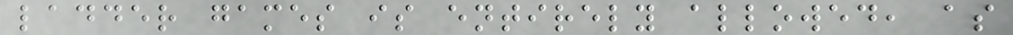ladder games is entirely allowed, as
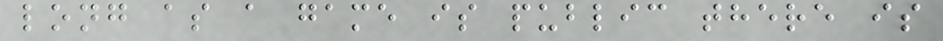long as a game is public there is
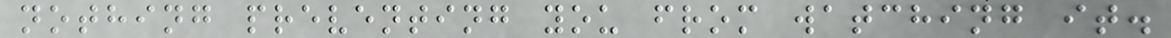nothing preventing you from watching it.
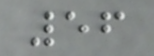56
